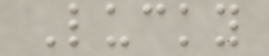Lucky
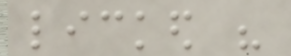licked his
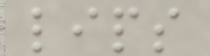lips
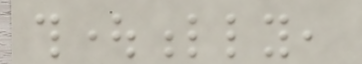thoughtfully,
